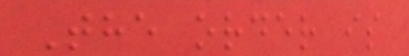The order is
